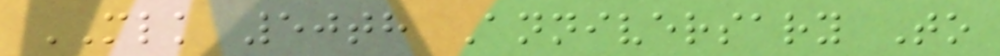MLK 50th Anniversary To
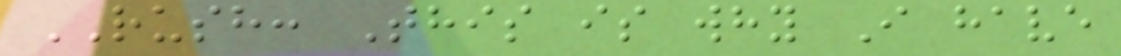RUSH: This is why I have
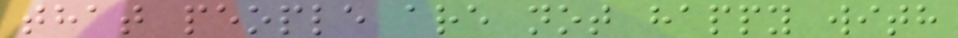that people are not happy with
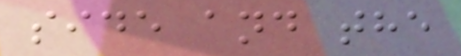side and the
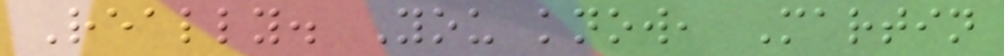Really. You know, Martin
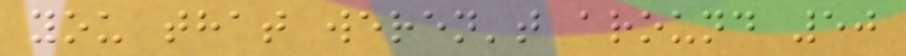you that weren't around 50
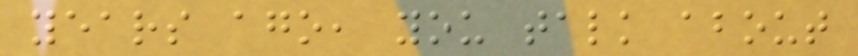years ago, you talk about
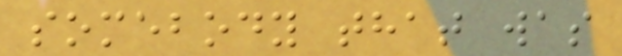somebody that was
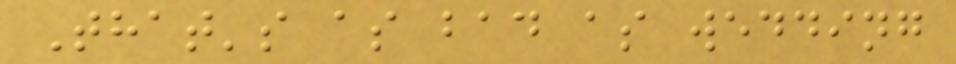That's as bad as wedding
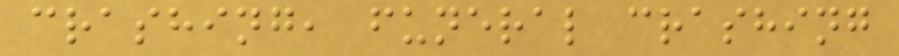crashing, funeral crashing
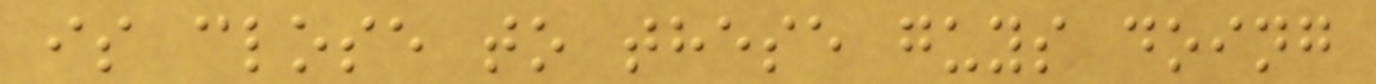is close to these guys doing
